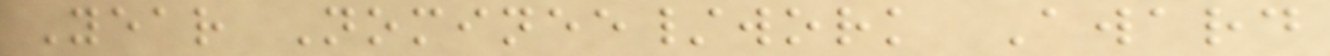Year Nominee/work Award
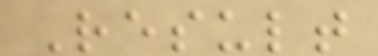Result
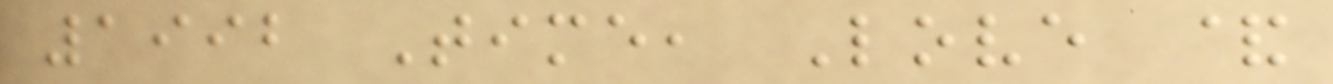1992 Time, Love &
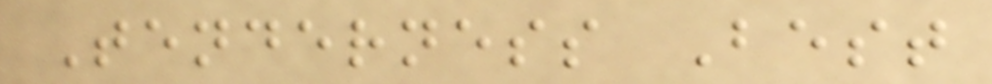Tenderness Best
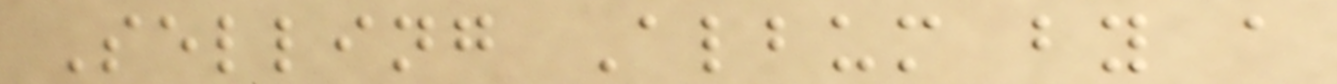Selling Album by a
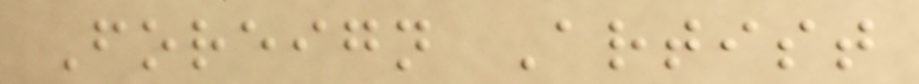Foreign Artist
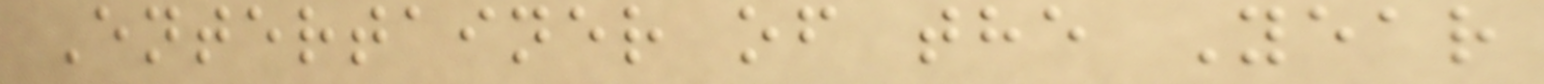Entertainer of the Year
